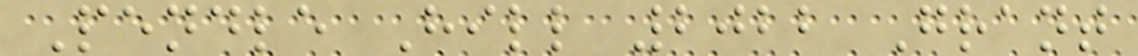Pendle Hill 2022 Grant
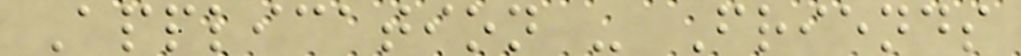Application - Friends
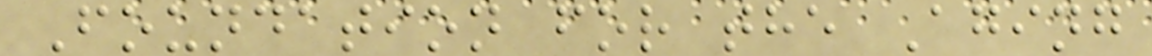Foundation for the Aging
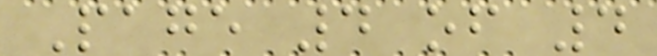Page 4 of 4
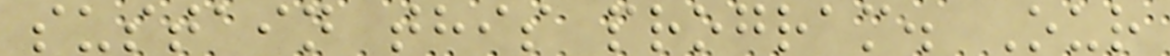sustain this program. Our
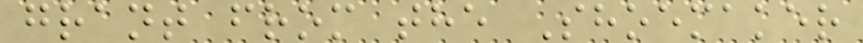grant from the Shoemaker
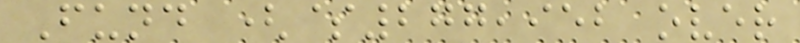Fund ($277,952 over
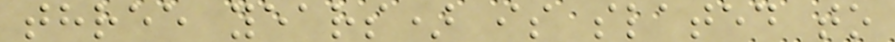three years) is slated to
